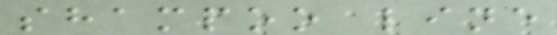shampoo line
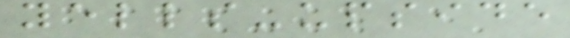yells-upside
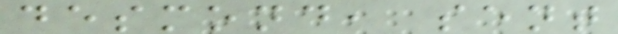desmond, sent
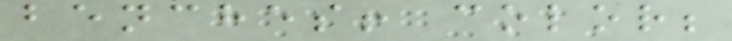benches! color;
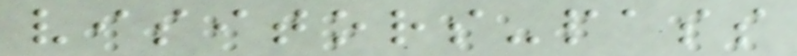visitors-pass
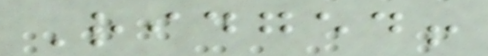Ridged!
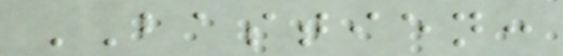BASTIEN:
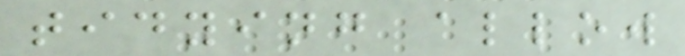tidying allow
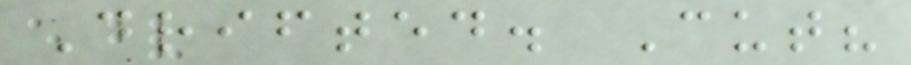Drifted. Cut?
